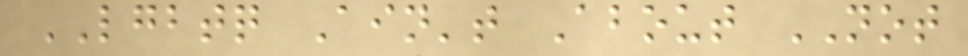LGBTQ Ain't About NOT
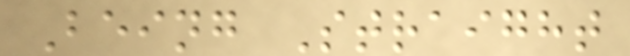Being Straight
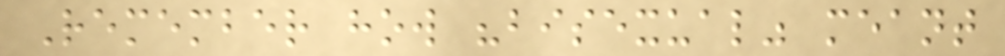Remember how "bisexual" meant
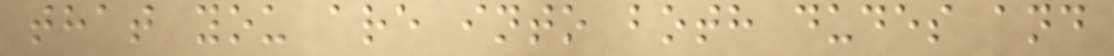that you are into both dudes and
